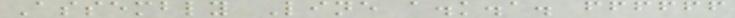Assembly Line a.k.a. ffffff
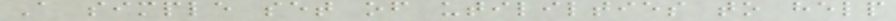A simple set of utililties to help
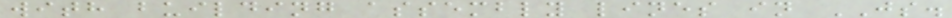with building assembly lines in JS.
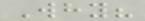Why?
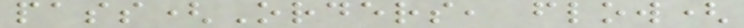pass(Orders, flow(
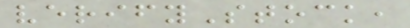verifyStock,
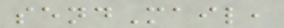sendMail,
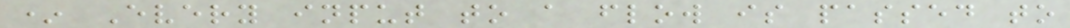* Every input to a flow is passed to
